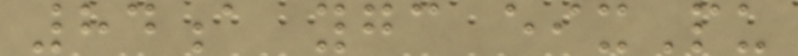84a ygc eixPu
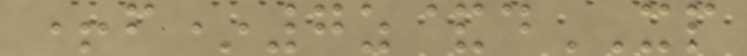+f*7z&dXP
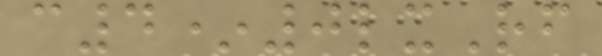c4*0lxRf
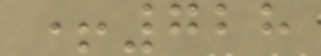+728
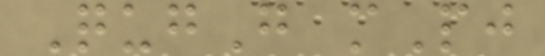QugG mPj
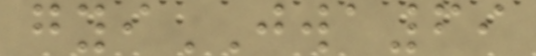gyiJWA69
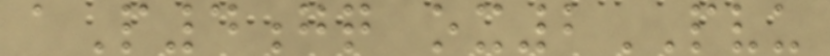aP4gq ox2PVU
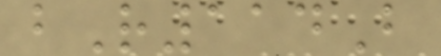bR114B
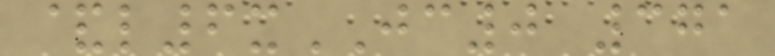&l6xJC0 371
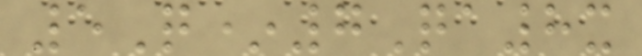5Q*7Qa8x
